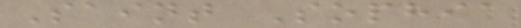Saint Sophia
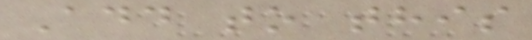Add to this
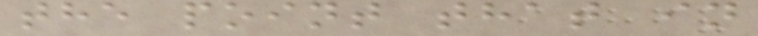the point that in
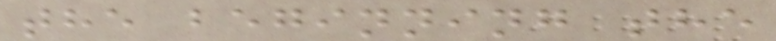the beginning the
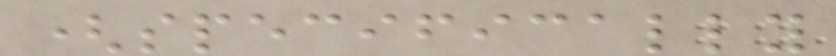(specifically
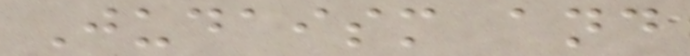Judaism and
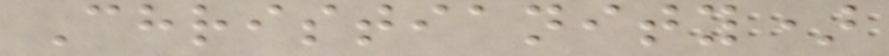Christianity)
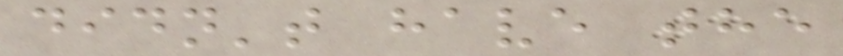didn't have the
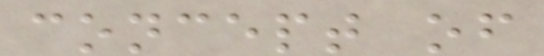concept of
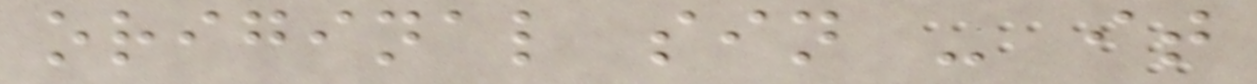original sin - it
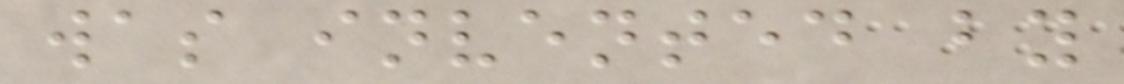was invented by
